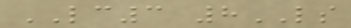LC3 8LS
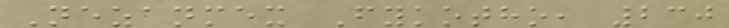Nezanmex Fykotho, 230
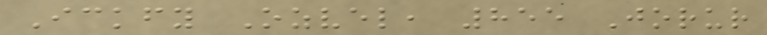Ickfy Ozvel, 855 Jorur
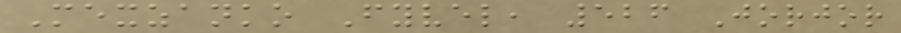Mexzanko Fyvel, 526 Jorjor
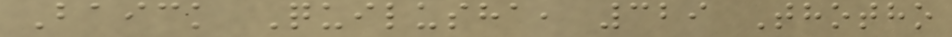Baick Quilusha, 329 Thotho
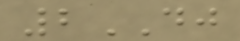2DJ
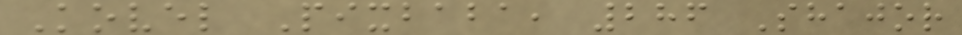Kovel Pixbaba, 286 Shajor
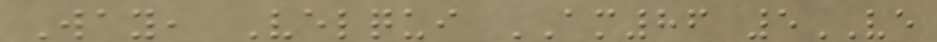Way, Velqui AM86 5VE
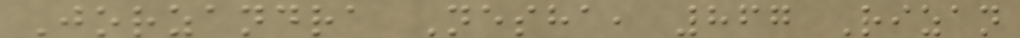Jorzandra Nesha, 867 Rizan
